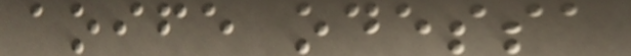aoife odessa
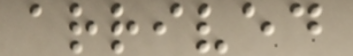arrived
